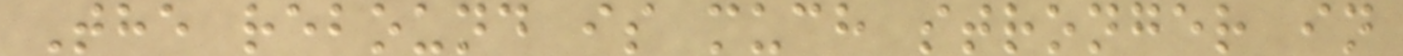The rebound is much stronger in
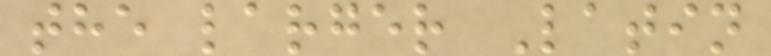the larger Latin
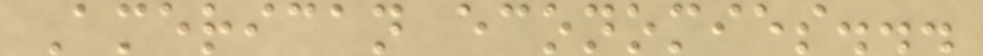American economies...
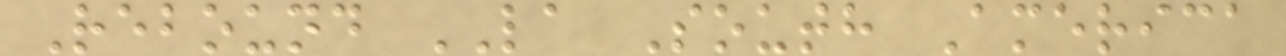Rebound LA South America
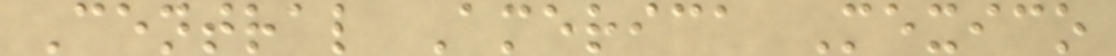Central America Mexico
